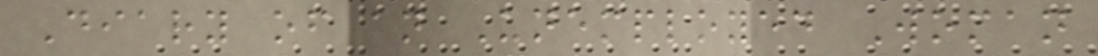Diary of an Unemployed Woman
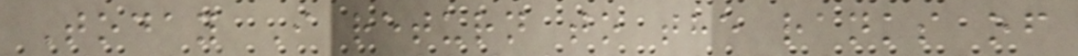Today I return to the ranks of
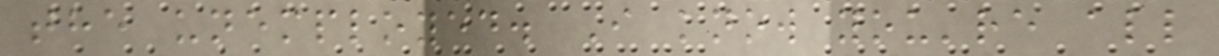the unemployed. I know you're all
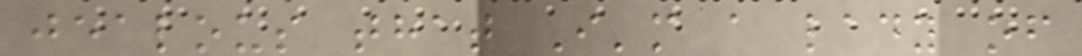jealous that I'm a lady of
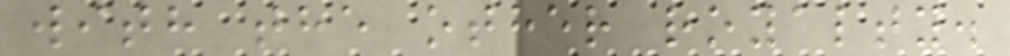with the other royalty.
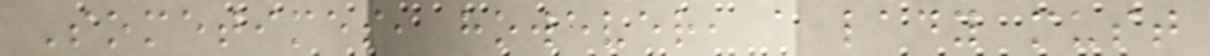Sometimes, however, a lady must
